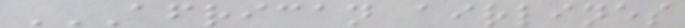AFRICAN AIRLINES
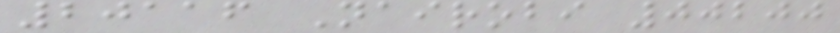20116 Nairobi 00200
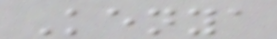Kenya
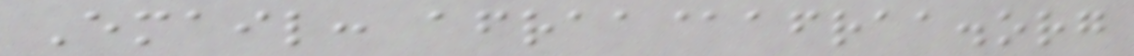Email: afraa@afraa.org
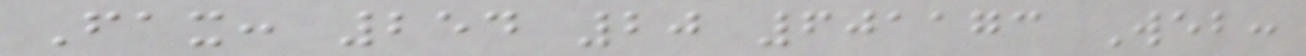Fax: 254 20 601173 Web:
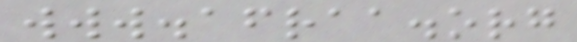www.afraa.org
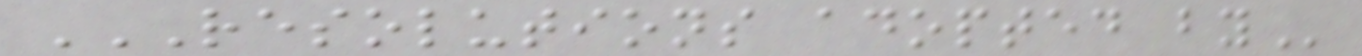RESOLUTIONS ADOPTED BY
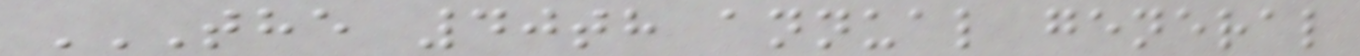THE 40TH ANNUAL GENERAL
